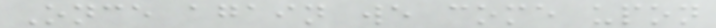Once again we come upon
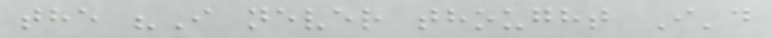the "I never thought I'd
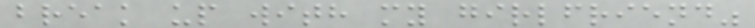break up with my girlfriend"
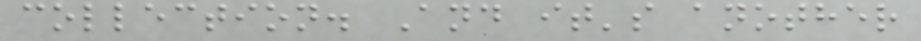collection. And it's another
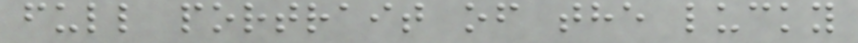full portrait of the lucky
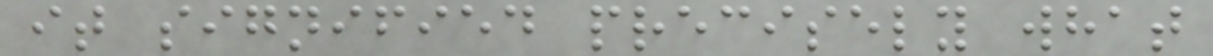it signified precisely what
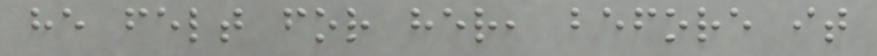he felt for her, before it
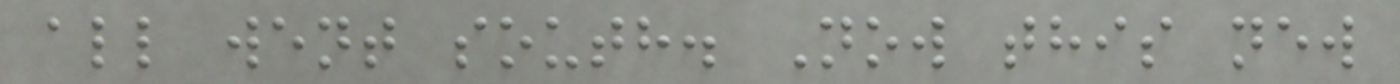all went south. Now this new
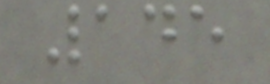145
